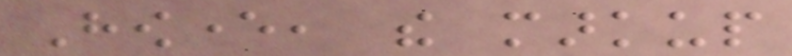However, the markup
